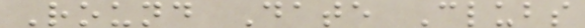Round Date Clubs
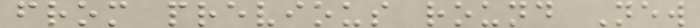from previous round New
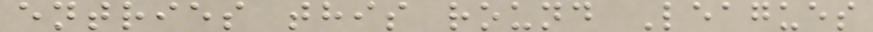entries this round Leagues
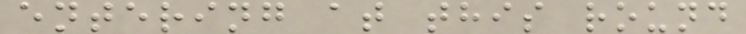entering at this round
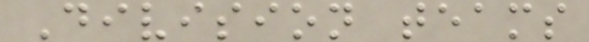Division teams
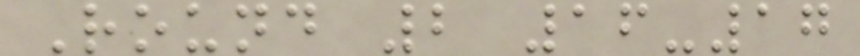Round 2 16-17
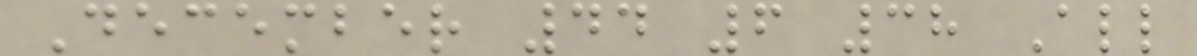December 44 6 38 All
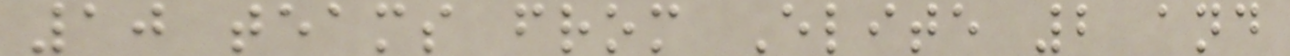10 teams from Elite 2 and
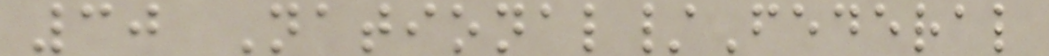30 National/Federal
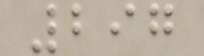297
